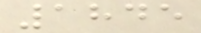1845
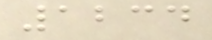1234
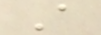A
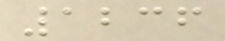1236
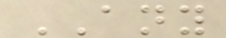ANY
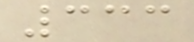333
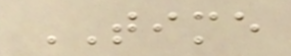TIME
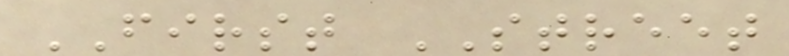FIRST STREET
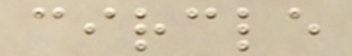circle
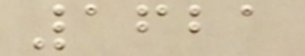1621
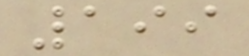199
